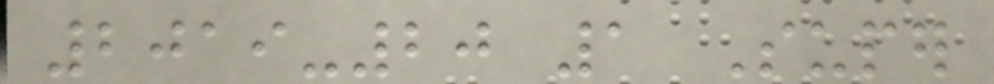2019-20 1 Super
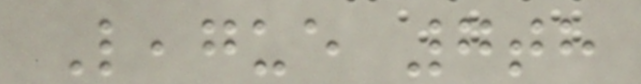League 7th
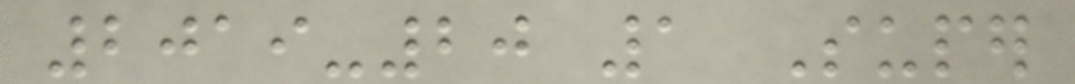2019-20 1 Super
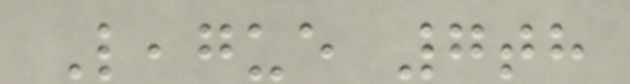League 7th
